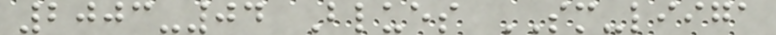2003-04 Blues SM-liiga
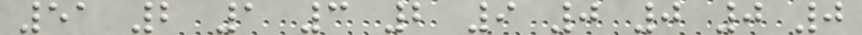51 2 1 3 2 9 0 0 0 0
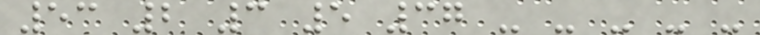53 2 3 5 37 - - - - -
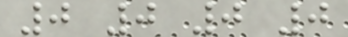0 0 0 0
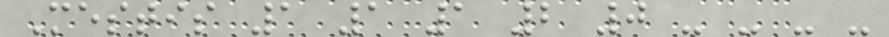Mestis 1 1 1 2 0 - - - -
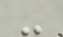-
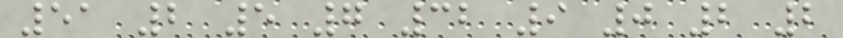51 2 5 7 32 9 0 2 2
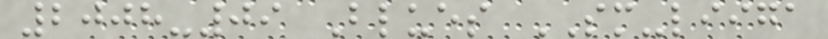2008-09 Blues SM-liiga
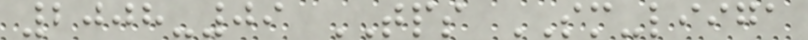2008-09 TPS SM-liiga
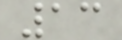13
